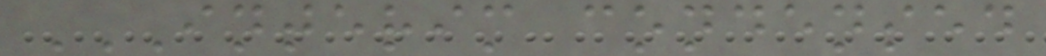INTERIM CONDENSED
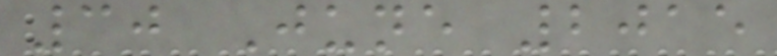30 June 2015
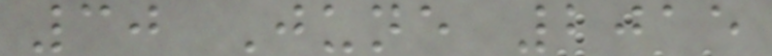30 June 2015
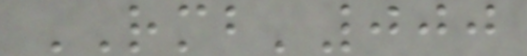RMB'000
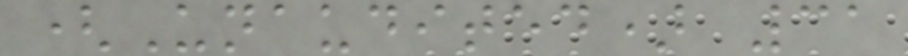(Unaudited) 31
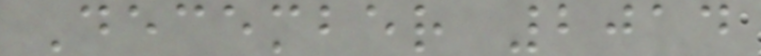December 2014
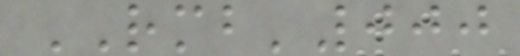RMB'000
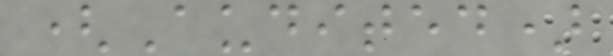(Audited)
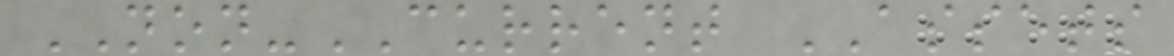NON-CURRENT ASSETS
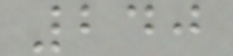240
